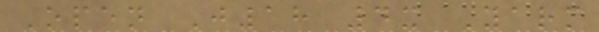Open J18 4x Yarm
